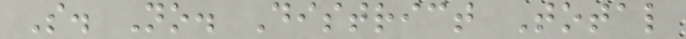S. No. District Total
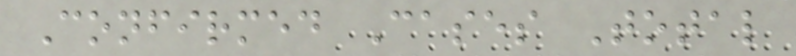Confirmed Cases Total
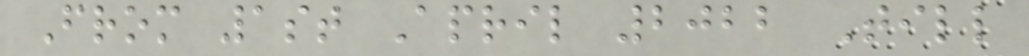From 1st April 2022 Till
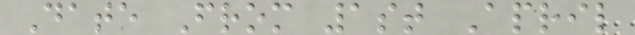Date From 1st April
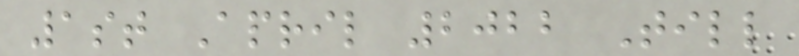1st April 2022 Till
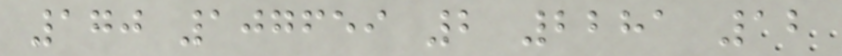170 107659 2 2281 12
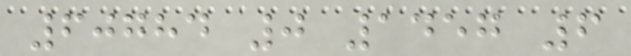60784 0 1457 6
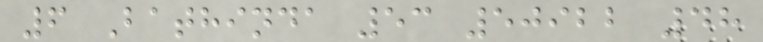6 Bathinda 53 50922 48
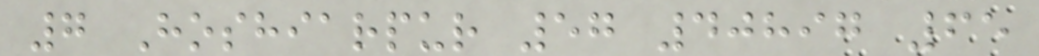7 Hoshiarpur 57 40897 65
